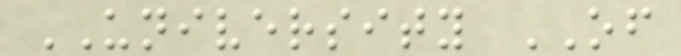UNIVERSITY OF
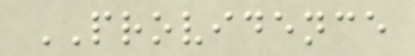PROVIDENCE
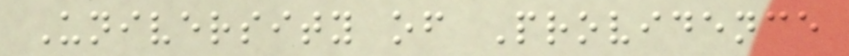University of Providence
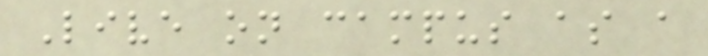Live on campus as a
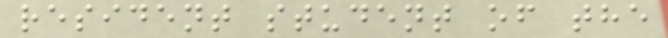resident student of the
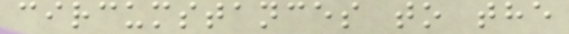circumstances to the
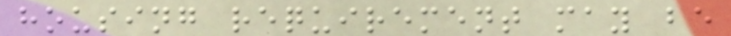housing requirement may be
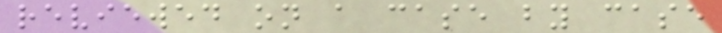reviewed on a case by case
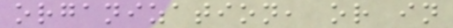organization, or in
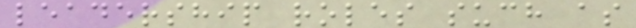leadership roles such as
